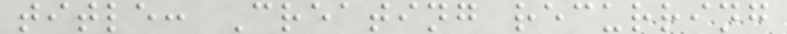title: Creating recurring
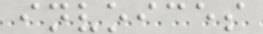invoices
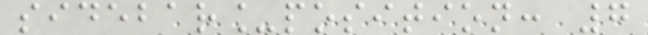sidebar_position: 7
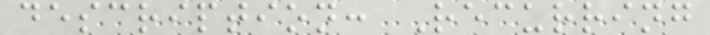description: Recurring
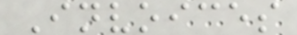Invoices
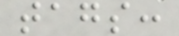tags:
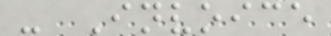- Invoice
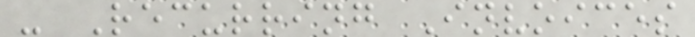- Recurring Invoices
